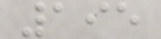195
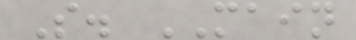S. MAIN
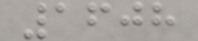1608
